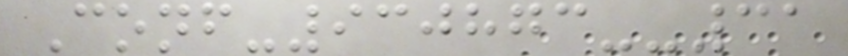Conf-930873--31
